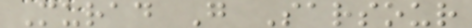Murad G Sarsour
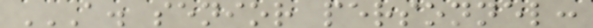A. SENIOR PERSONNEL:
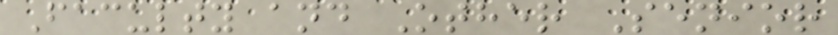Faculty and Other Senior
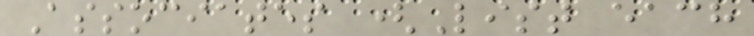Associates (List each
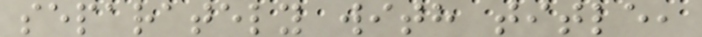separately with title,
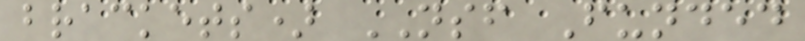brackets) NSF Funded
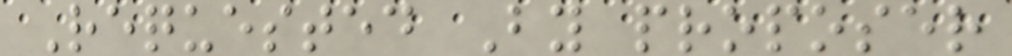Requested By proposer
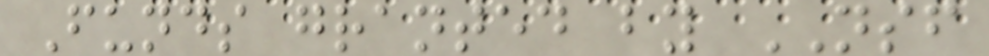Funds granted by NSF
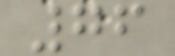76
